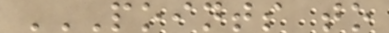POINTS TO
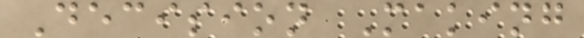Decision Making
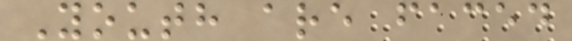Youth are faced
